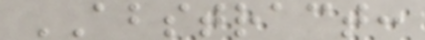ABSTRACT:
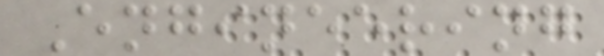Engineering
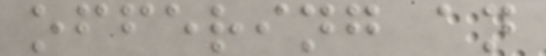offering an
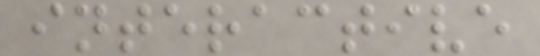interactive
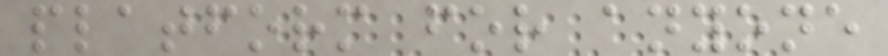platform for anyone
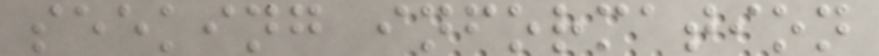seeking information
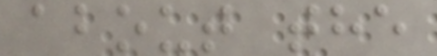about the
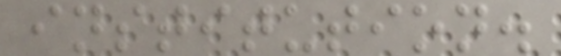institution.
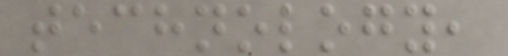technology,
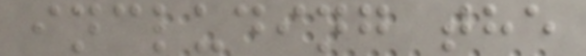including the
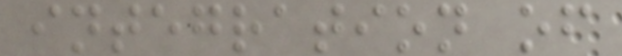integration of
